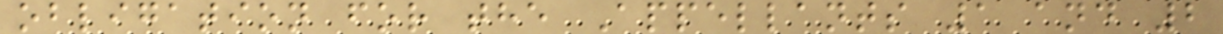obligation for the Appellants 1 and 2
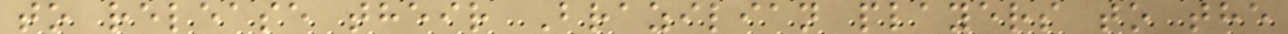to release their Brazilian players to the
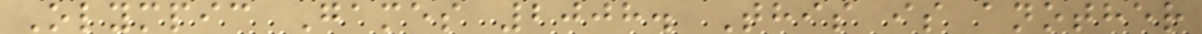Olympic Games 2008. This is another
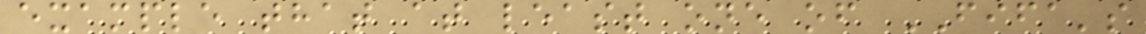example that at least one of FIFA's
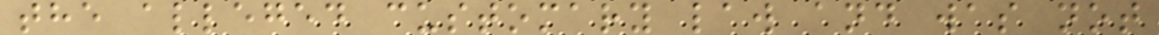the alleged customary law and was not
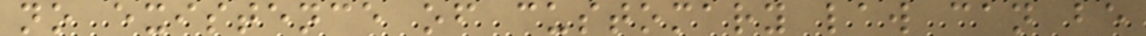no existence of customary law can be
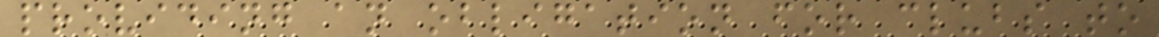providing an obligation for clubs to
